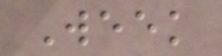Week
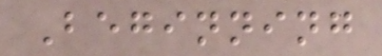Beginning
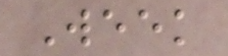Week
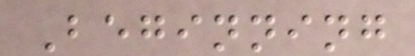Beginning
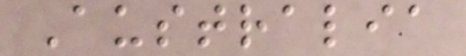Australia
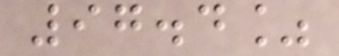97.4%
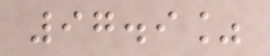97.9%
